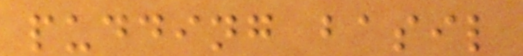pudding basil
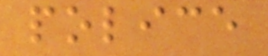police
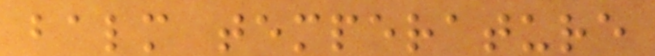balm temperature
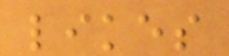likes
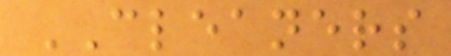CLEANERS
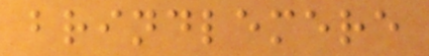brindlemere
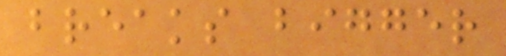breaks bigger
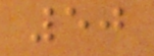50
